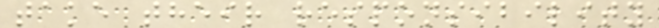take their responsibility
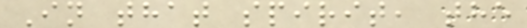In that spirit, the
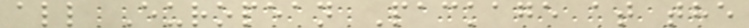all European Package at the
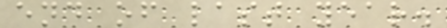end of last year.
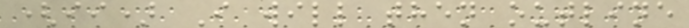(ii) I will then outline
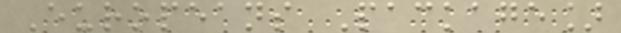Europeans Package]
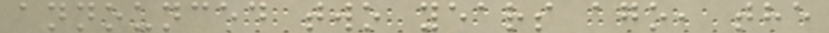announced two years ago, the
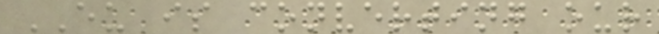EU is converting our
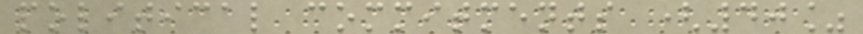political commitments (40%
